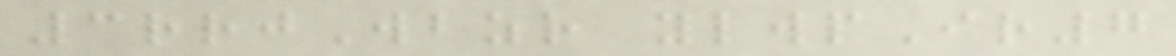3rrjWbzr ylwpIr7
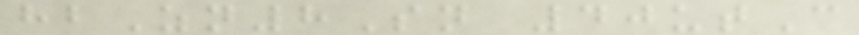hbZn8Sn 40utC
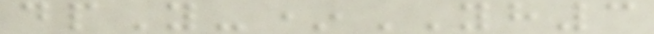dpY-*YH3
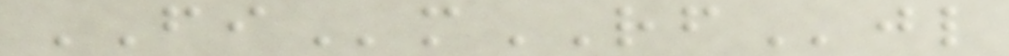FImRFjl
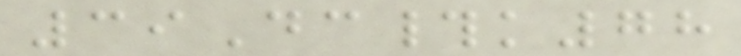39Dc#k78
